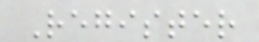Register
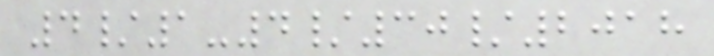4/1-4/30/2018
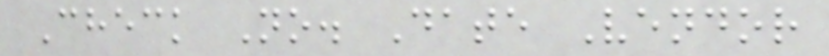Check No. Date Vendor
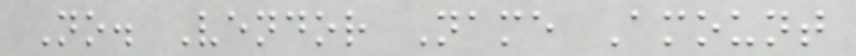No. Vendor Name Amount
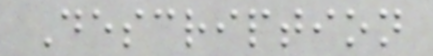Description
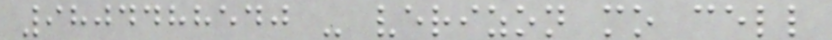9804488540 - verizon mo cell
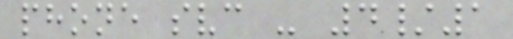phone svc - 4/1
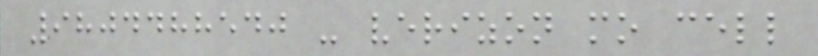9804488540 - verizon mo cell
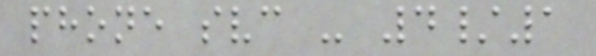phone svc - 4/1
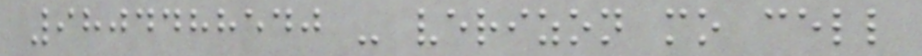9804488540 - verizon mo cell
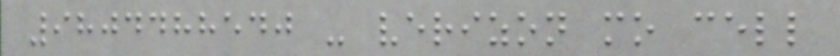9804488540 - verizon mo cell
